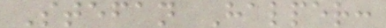Stefan Halper:
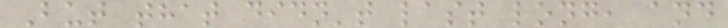But that didn't last long, and
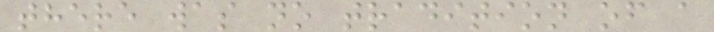there was no tradition of a
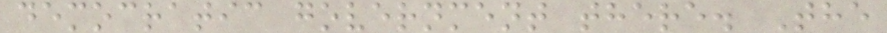democratic government there. The
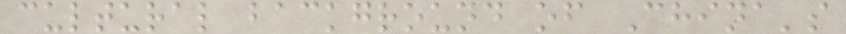cultural background of China's
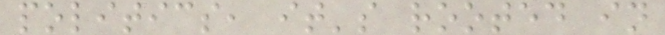politics, it's rooted in
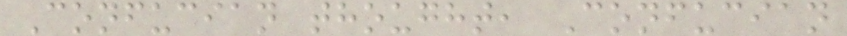Confucian thought, Confucian
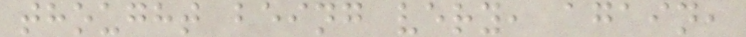thought being very, again,
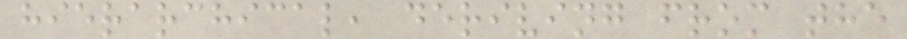hierarchical, deriving from the
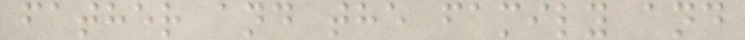father and the family and
